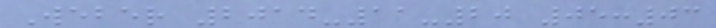Weber 2014-11-20 05:03
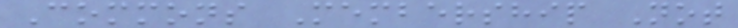Commons Membership Not
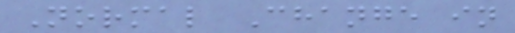Normal Change in
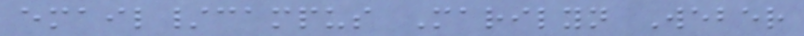email/campus Marilyn Weber
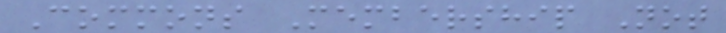Commons Membership Not
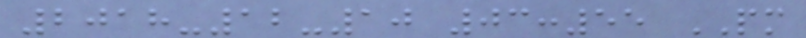2018-12-10 03:55 PM
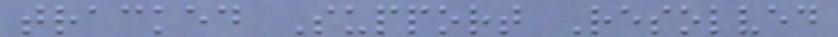tracked Support Resolved
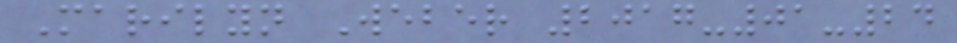Marilyn Weber 2017-01-24
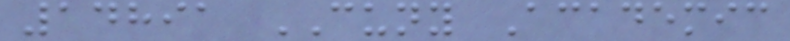14891 CUNY Academic
